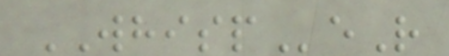WHISPeR
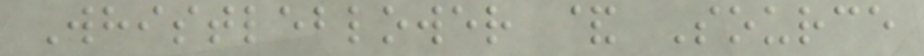Whistleblower & Source
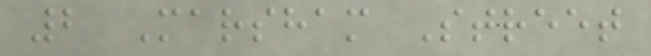2 Marsham Street
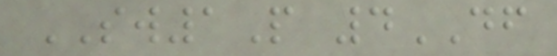SW1P 4DF
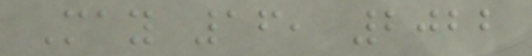May 16, 2022
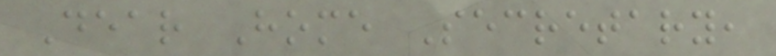Dear Home Secretary,
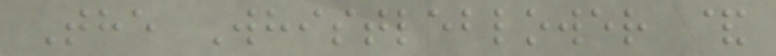The Whistleblower &
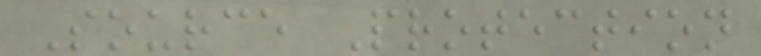Source Protection
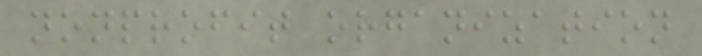nonprofit organization
